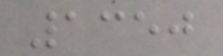1350
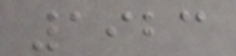1923
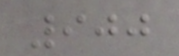900
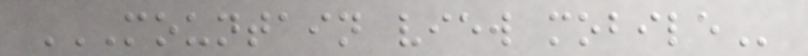MOUNTAIN VIEW MOBILE
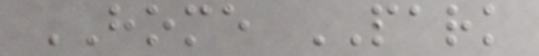HOME PARK
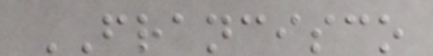FRANCISCO
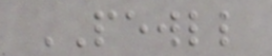PEWLL
